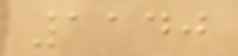1140
